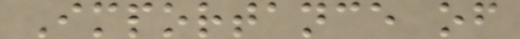Importance of
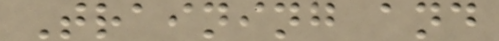Training and
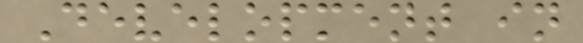Development in
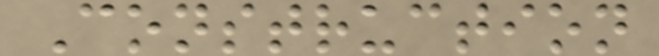Construction
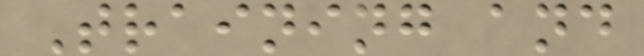Training and
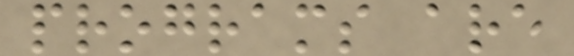programs are
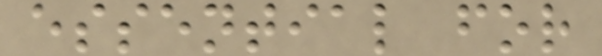essential for
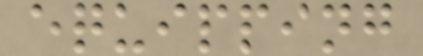equipping
